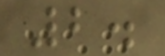2.
